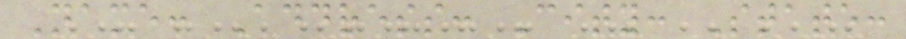Name: Address: City: State:
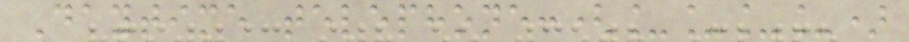Daytime telephone:(____)
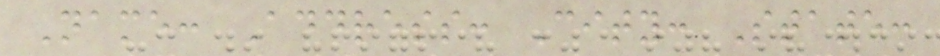Name: Address: City: State:
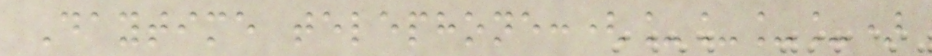Daytime telephone:(____)
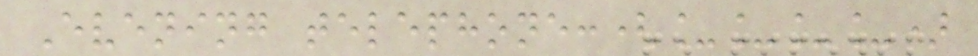Evening telephone:(____)
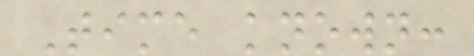Time known:
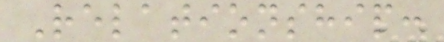Relationship:
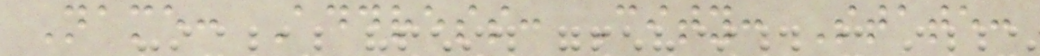Name: Address: City: State:
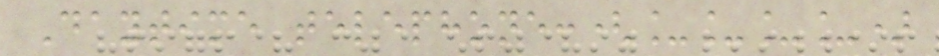Daytime telephone:(____)
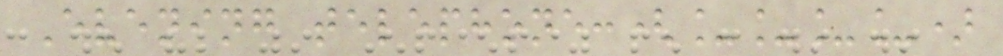Evening telephone:(____)
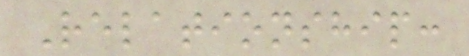Relationship:
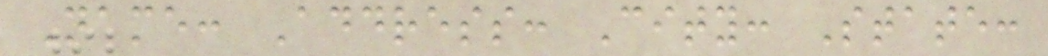Name: Address: City: State:
